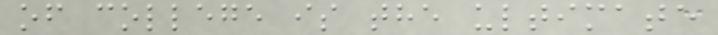of college is the ultimate
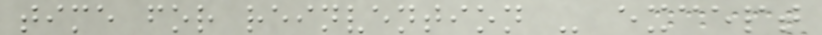time for reinvention - except
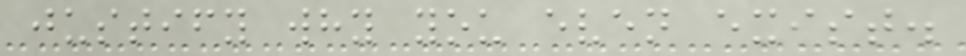justify why you even exist.
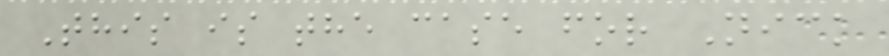This is the case for Nick
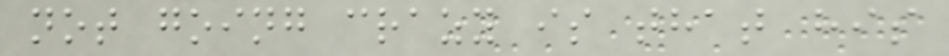not going crazy is that his
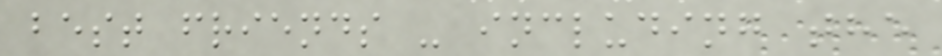best friends - including the
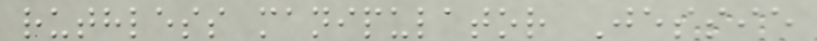ruthless manipulator Jessie
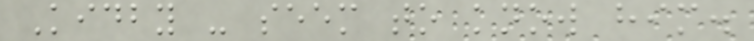Kidby - seem to know him.
